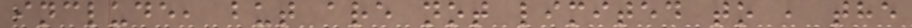include, but are not limited to , the
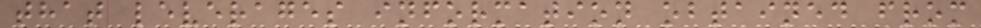that leverages information obtained from
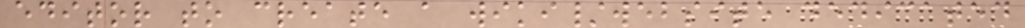editor to create a wiki/website dedicated
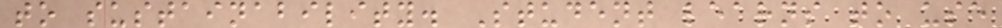to sustainability. Student learns to use
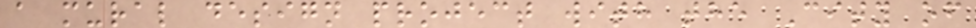a mural design project with the City of
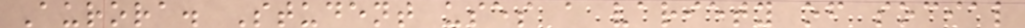Aurora. Student uses a variety of social
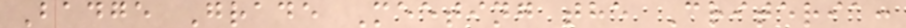Badge Grade Meeting the Criteria:
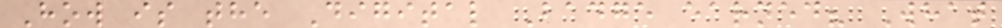How is the Digital Badge earned? What
